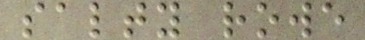salty rowe
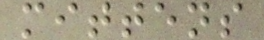mittens
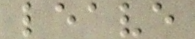leave
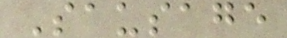Sausage
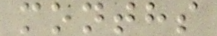months
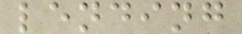lending
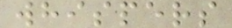whispers
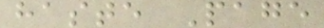haste Page
